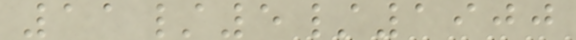11/5/1900
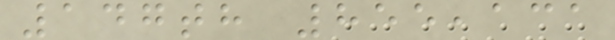147th 855,131
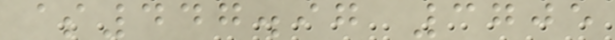$447.97 3705
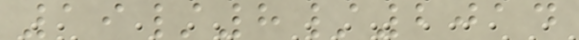19/8/2014
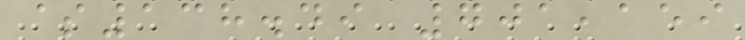$138.49 701,159
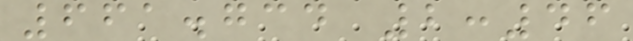661.734 2:46
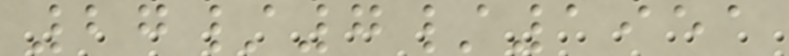27/7/1951
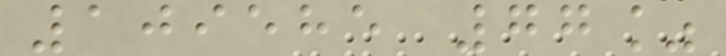109585 77%
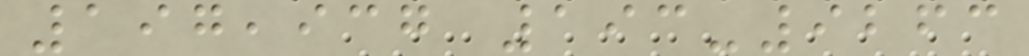197,937 193-9263
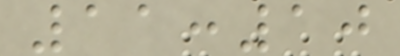11:10
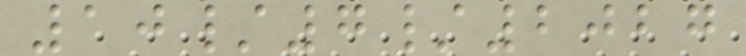10/7/2027
